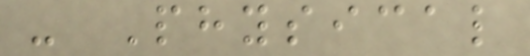- Physical
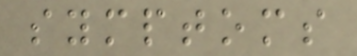symptoms
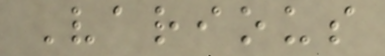Various
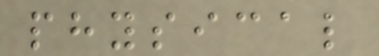physical
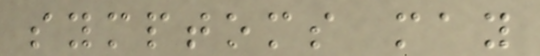symptoms may
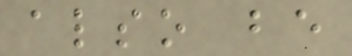also be
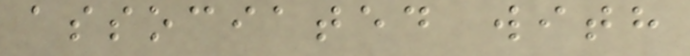associated with
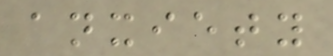anxiety
